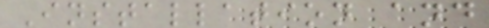Installation and
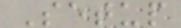Setup
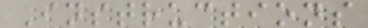Instructions
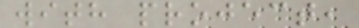with project,
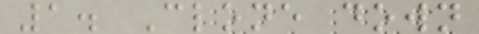1. Clone down
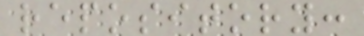repository:
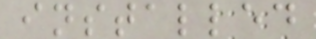installed
